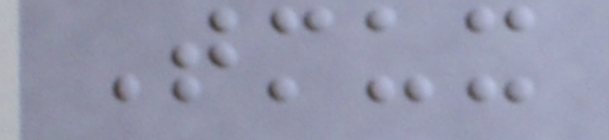Tmux
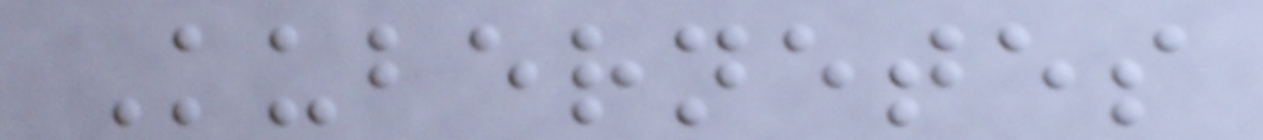Kubernetes
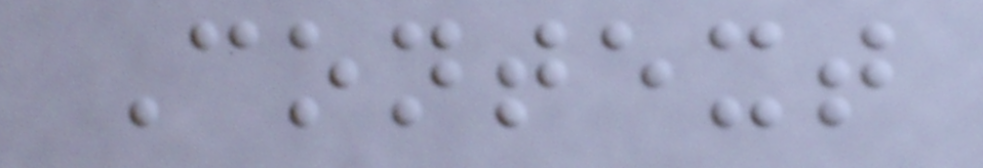Context
